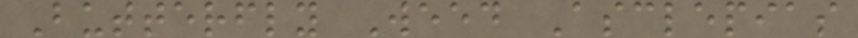Butterfly Weed Asclepias
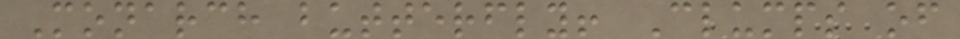Monarch butterfly! Clumps of
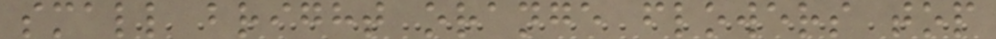small bright orange flowers top
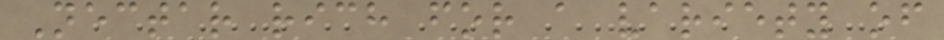Nectar rich for a variety of
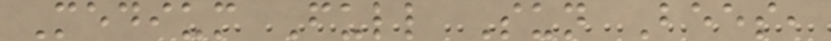Medium Full Sun Bees,
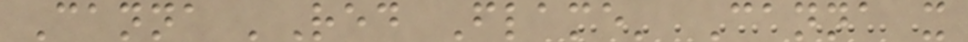Canna 'Red Flame' Canna x
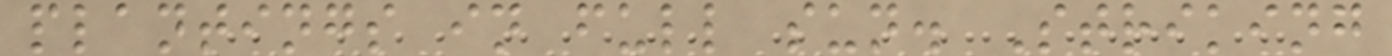plantings in full sun. Striking
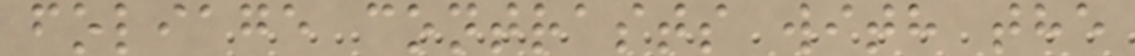foliage contrasts with the
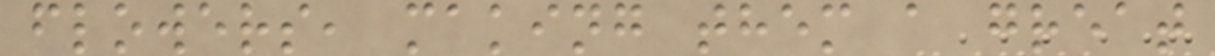flowers, making them a great
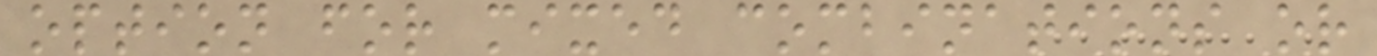option for mixed combinations or
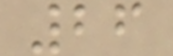26
